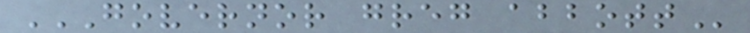GOVERNOR GREG ABBOTT
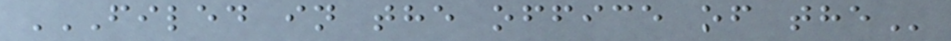FILED IN THE OFFICE OF THE
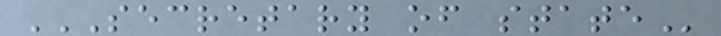SECRETARY OF STATE
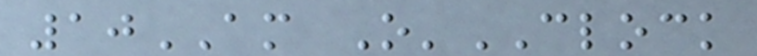10AM O'CLOCK
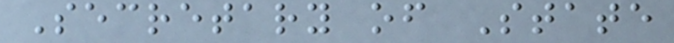Secretary of State
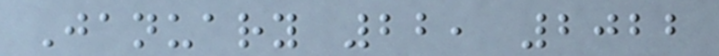January 22, 2022
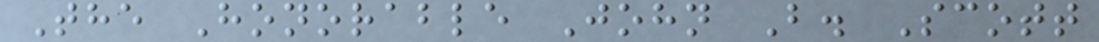The Honorable John B. Scott
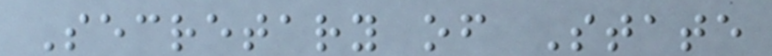Secretary of State
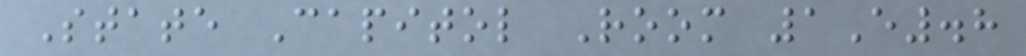State Capitol Room 1E.8
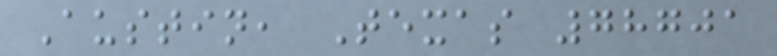Austin, Texas 78701
